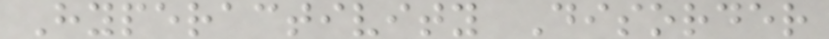Hyperactivity Disorder
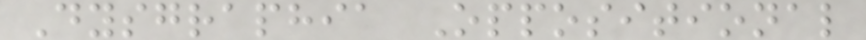Dysgraphia Oppositional
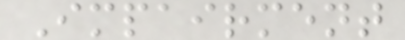Impairment
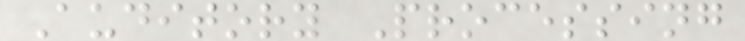Auditory Processing
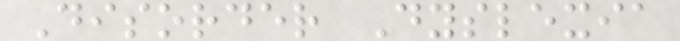Disorder Dyslexia
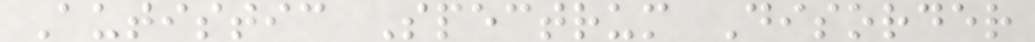Autistic Spectrum Disorder
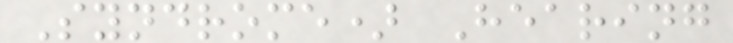Syndrome) Hearing
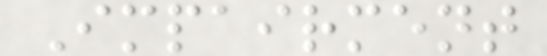Impairment
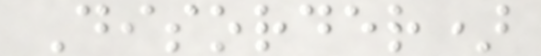Disorder)
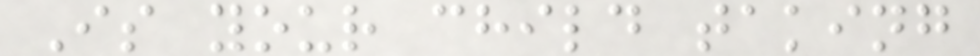Is your child taking
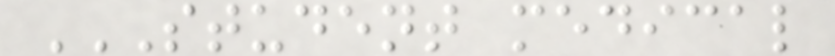STUDENT MEDICAL
